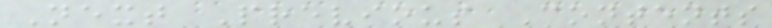Next Previous Contents
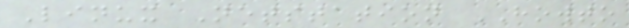Linux Netstation HOWTO
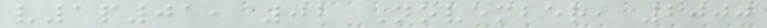v1p01, 02 November, 2000
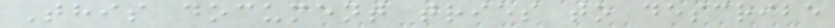This document tries to describe
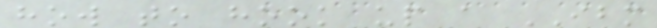how to hook up a IBM
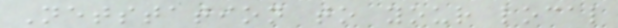Netstation to your local
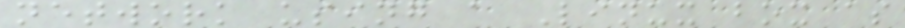network using a Linux box as
